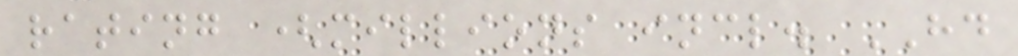rating (millions incl. HD
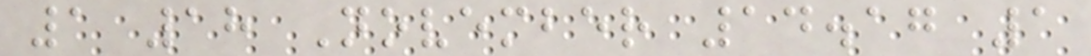1 18 November 14.17 1
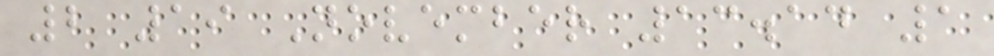2 19 November 13.14 1
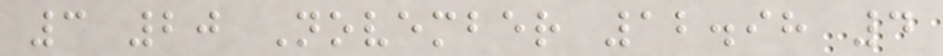3 20 November 12.98 4
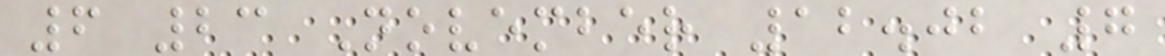6 23 November 12.02 7
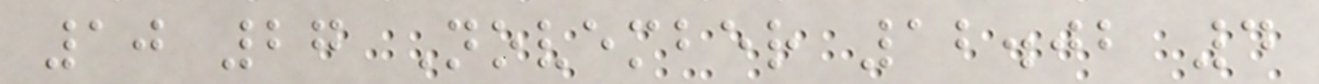10 27 November 12.02 4
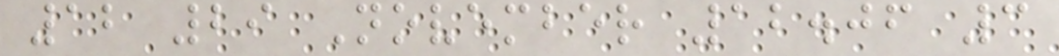12 29 November 12.06 3
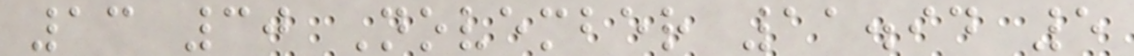13 30 November 11.94 5
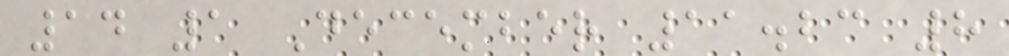14 1 December 11.23 8
